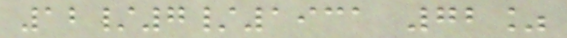12/7/1931 72%
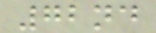72nd
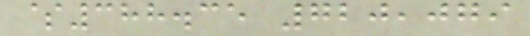$388.35 720,079
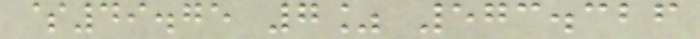$49.75 7% 573.326
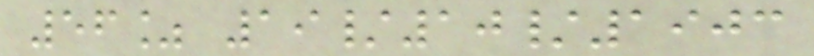56% 19/10/1903
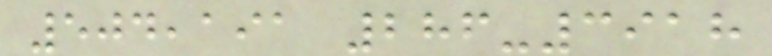504,191 286-3918
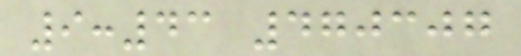9:43 470307
